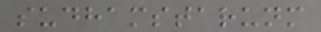sudhamstarunm
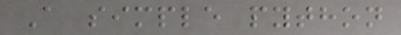A simple python
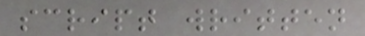script written
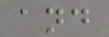and
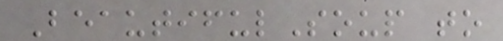BeautifulSoup to
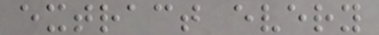extract every
